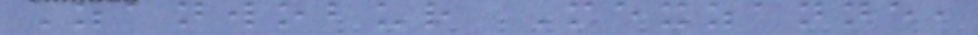Zanwobur Mexzanne,
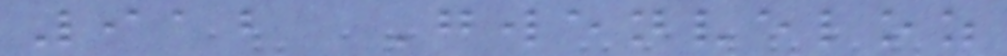912 Gwenveloz
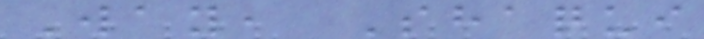Way, Shaqui
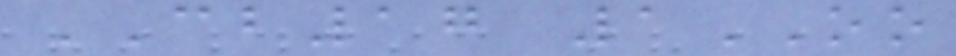CB17 1OO
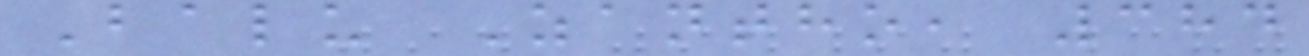Balu Zantho, 384
